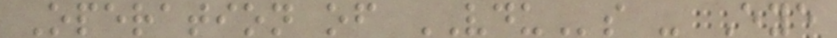Operation of VDUs - Eye
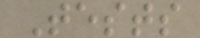Tests
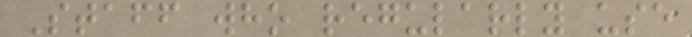Staff who regularly use
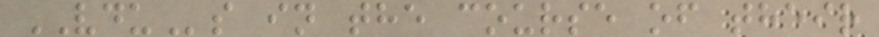VDUs in the course of their
